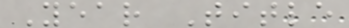Year Title
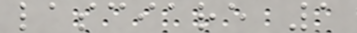lasciare 1
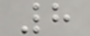8
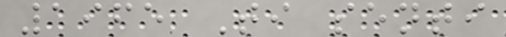1965 Ti senti
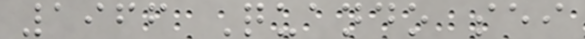1966 Quando sei
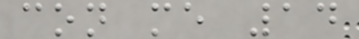con me 14
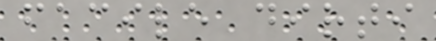facile dirti
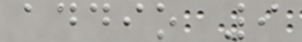addio 9
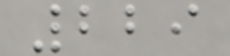229
